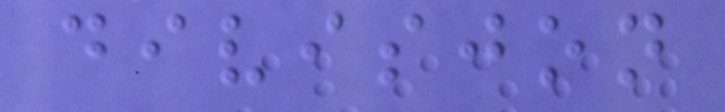divisjon
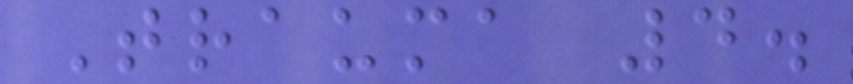Trauma 4.
